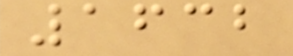1632
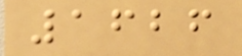1626
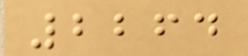2264
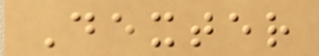Dexter
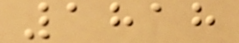1818
